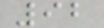92
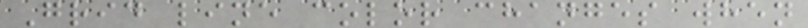Grid line color changes when
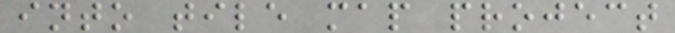into tile map project
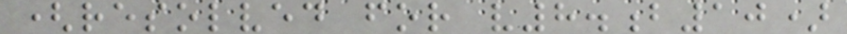(resolved for v8.b10)
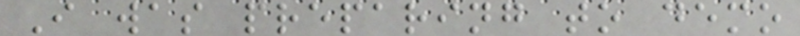I was preparing to demo
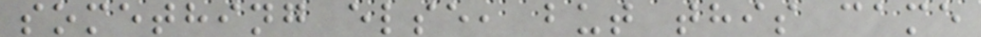something else, but this came
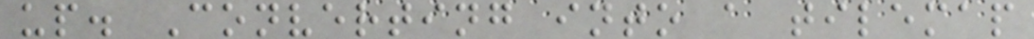up. Converting into a tilemap
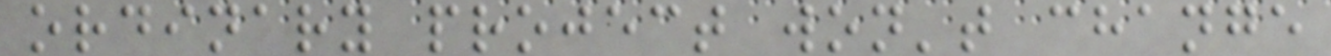ordinary project won't change
